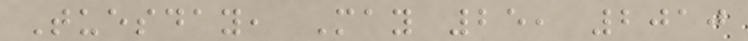Tuesday, May 25, 2010
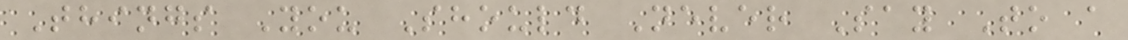Things You Should Never Say To a
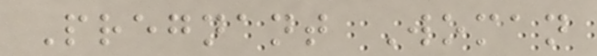Pregnant Woman
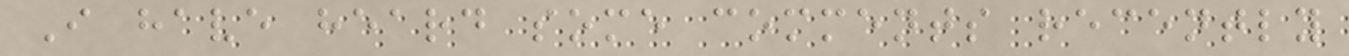I have heard some comments recently
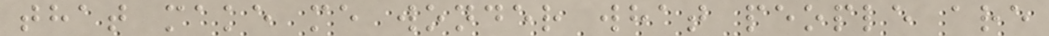that make me wonder what people are
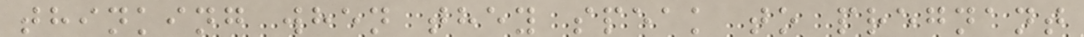thinking when they speak to pregnant
